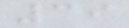39
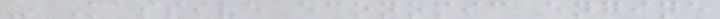- Massive economic engine
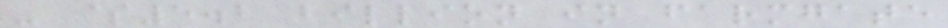- $5.2 billion in farmgate
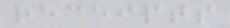receipts
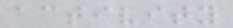activity
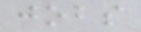jobs
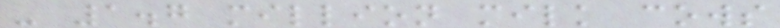- 1.7 million milk cows
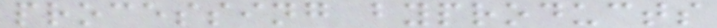processing byproducts
